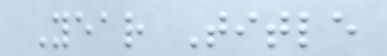Year Title
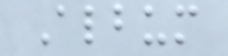Album
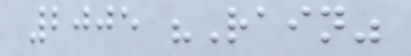2005 "Rain"
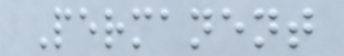Permanent
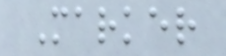Marker
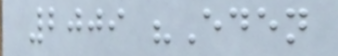2009 "Eden
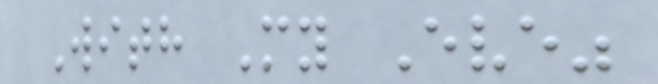With My Eve"
